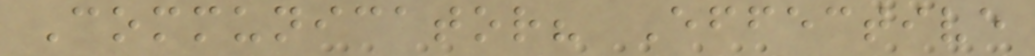Communicator? Effective
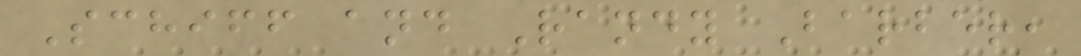Schiff and Randy Barber,
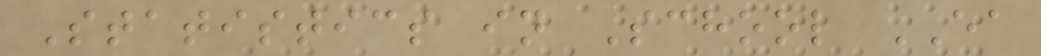Statistics in School EA
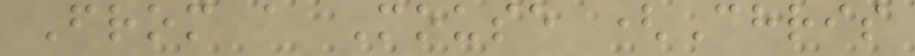From a Mouse (Chris
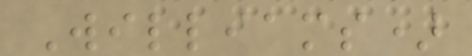Williams)
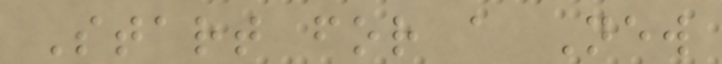Start for a New
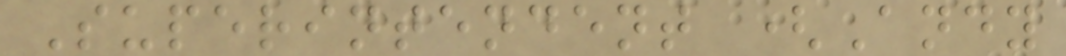Superintendent (Andy
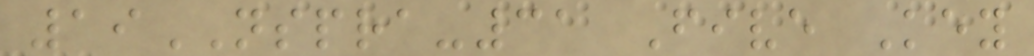19NSPRA-31 Five Key
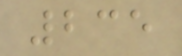235
